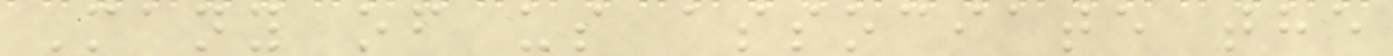Many of us associate the
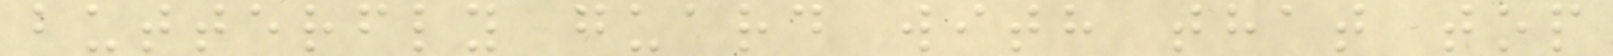butterfly guard with that top
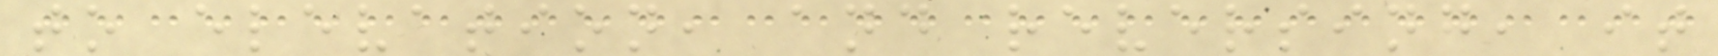to elevation, and reversing, it
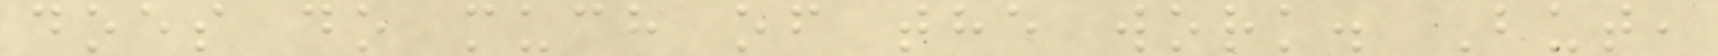does do much of the work. But,
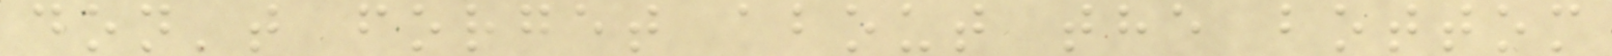don't forget about the bottom
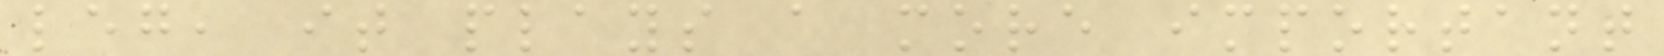leg, it plays a more important
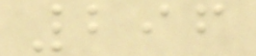296
